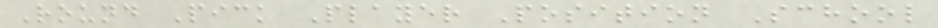Round Pick Player Position School
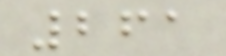261
